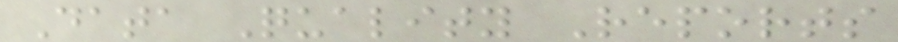Data Quality Reports
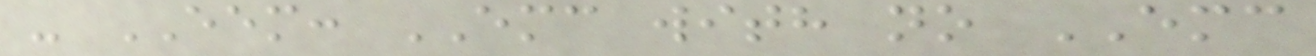- EEM: EMC with no EMC
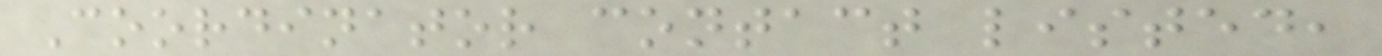Coordinator contact listed,
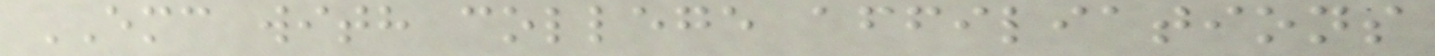EMC with college affiliations
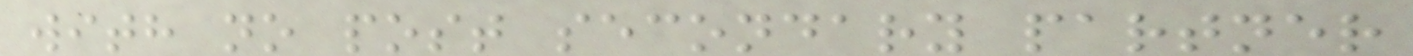with no post secondary partner
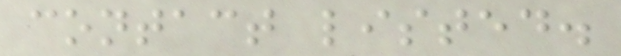contact listed.
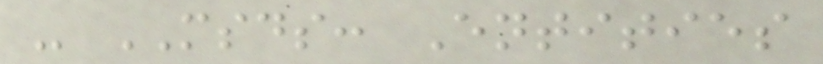- MSDS: Entities
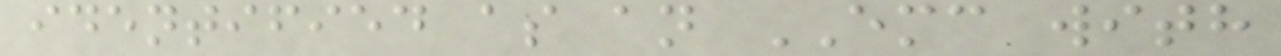identified as an EMC with
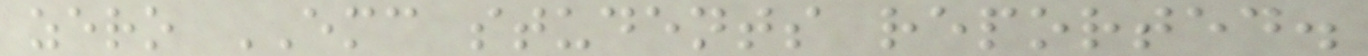zero EMC students reported.
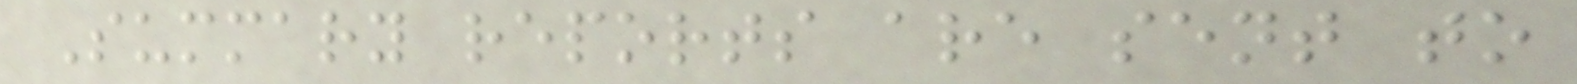Summary reports are sent to
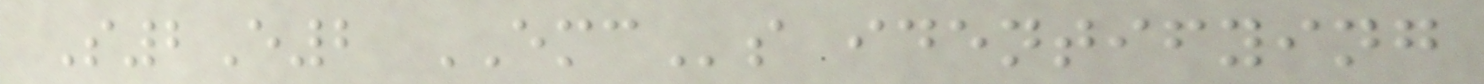S2E2 EMCs identifying
